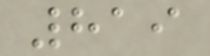819
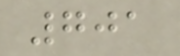701
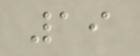19
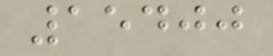15400
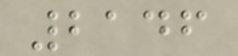2146
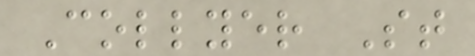Collyer St
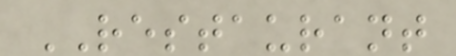RESTAURANT
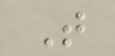T
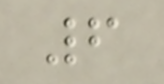6
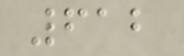612
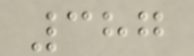387
